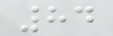84
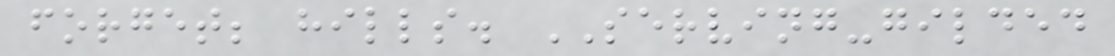forget; hills. SERVING-gilded
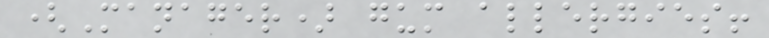(Manager) gum allergies!
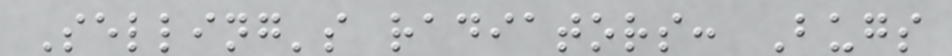Selling's radiators: Bugs
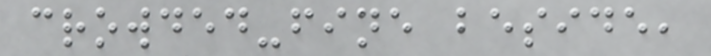crowded-fine beside,
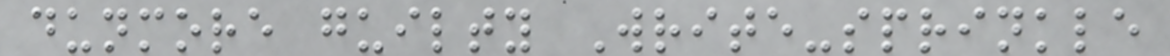dunmore guilty Write-sprinkle
